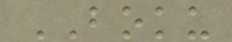BOKU
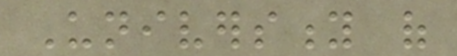University of
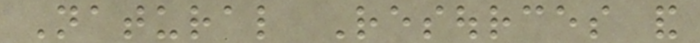Natural Resources and
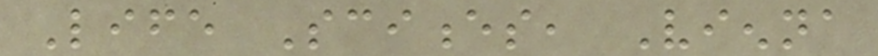Life Sciences, Vienna
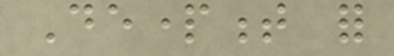Department for
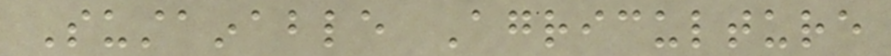Sustainable Agriculture
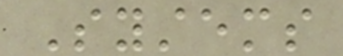Systems
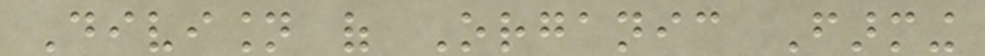Division of Organic Farming
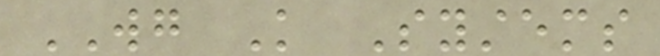WG Knowledge Systems
